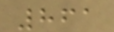861
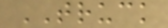TRUCK
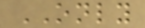ONLY
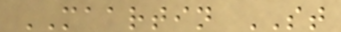MAARTIN ST
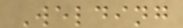Welding
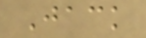Jack
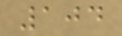104
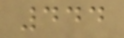444
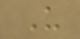U
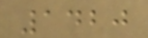1420
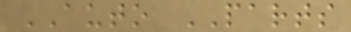AUTO PARTS
